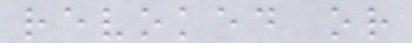revoked or
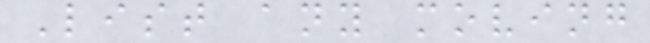List any moving
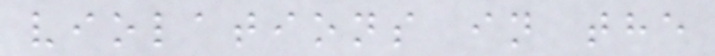violations in the
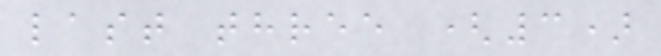last three (3)
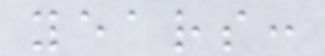years:
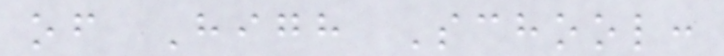of High School:
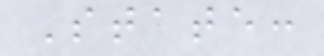State:
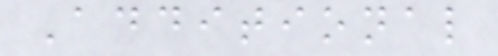Additional
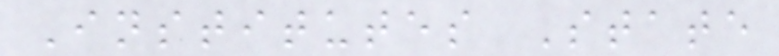Institutes State
